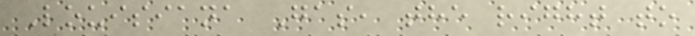Louisiana Gas, the right to
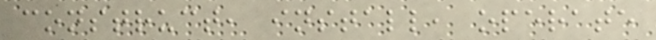construct, install, operate
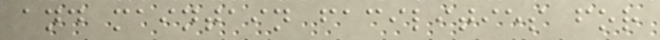and maintain facilities for
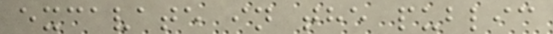excavate in the public
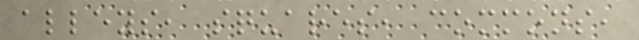alleys, squares, commons,
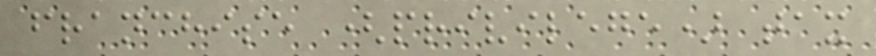franchise (privilege) tax
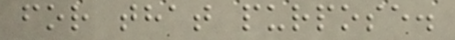for that purpose.
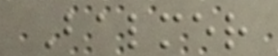Balmer
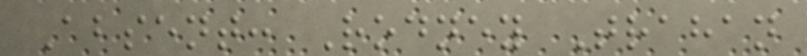Absent: Rodney Trahan
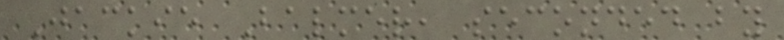Jackie Balmer, seconded by
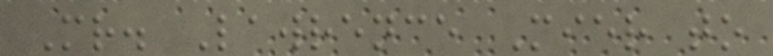Mr. Lawrence Mier to
